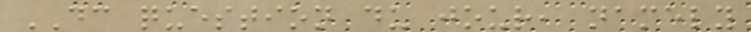DC question du jour, namely
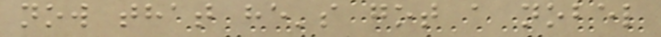now that he's got a nobel
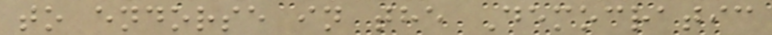to endorse in the Democratic
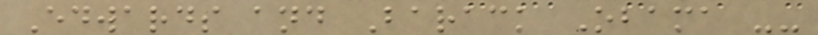Edwards and Barack Obama --
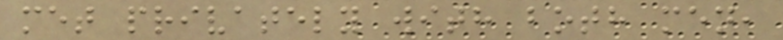met privately with both men,
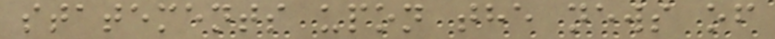statements upon the news of
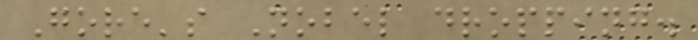Gore's Nobel dropping.
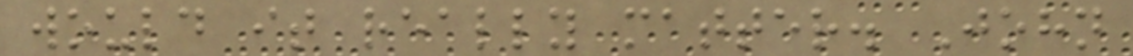would it really matter. John
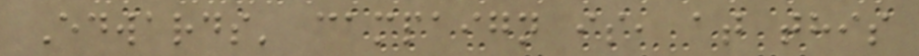Edwards' campaign is, at this
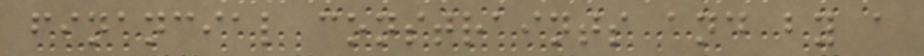financial constraints and by a
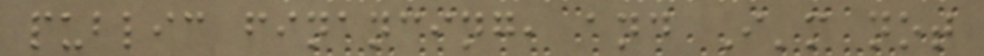public financing, and I'm not
